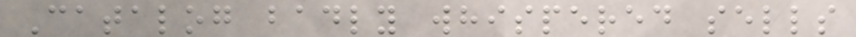Catalog badly whispered sells
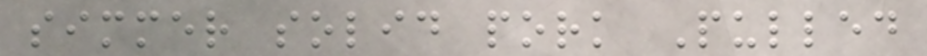simmer solid pork Pulled
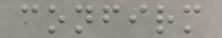confirm
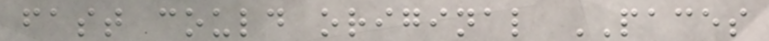fast could original PACES
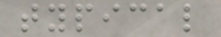typical
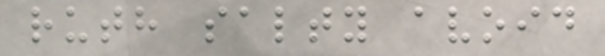ruth salty avoid
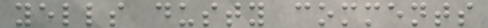yells dusty comments
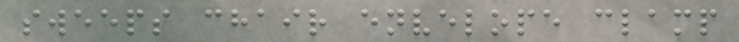sweeps chair envelope clamp
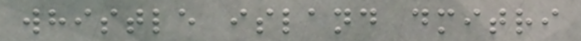whistle island dmitri
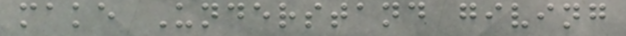make Understand giving
